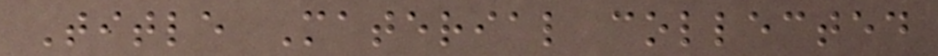Title Material collected
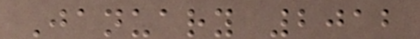January 2012
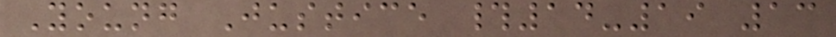Young Justice #14-19 13
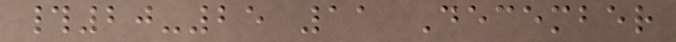#20-25 11 December
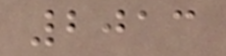2013
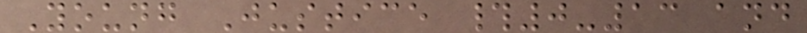Young Justice #0-13 and
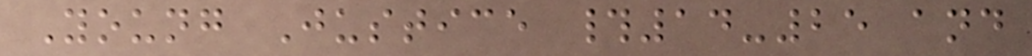Young Justice #14-25 and
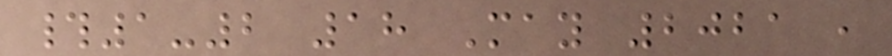#1-2 18 May 2021 ,
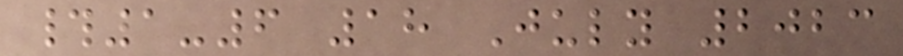#1-6 18 July 2023
